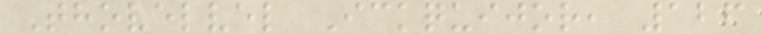Thovelvel Ickquijor, 126
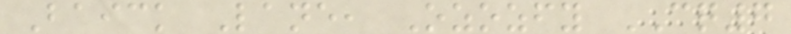Baick Lane, Ozozfy CQ7
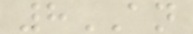8AN
